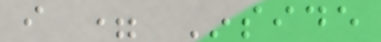i = Inside
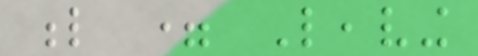l = Leaving
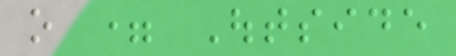o = Outside
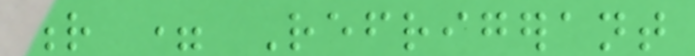r = Refrigerant
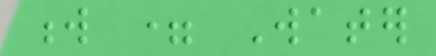w = Water
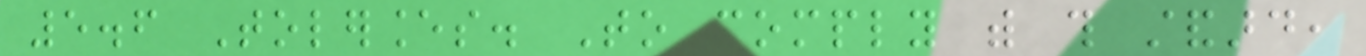5.6 Tolerances. To comply with this standard,
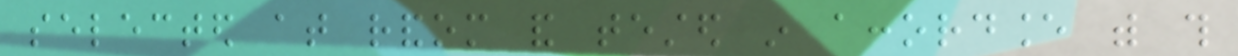selected at random and tested in accordance with this
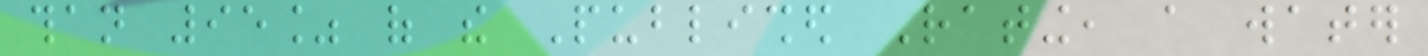than 95% of the Published Rating, a water
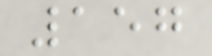157
